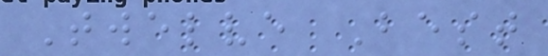Twelve Best
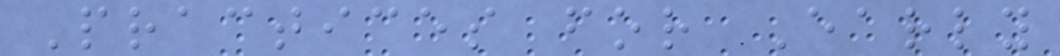Practices for Early
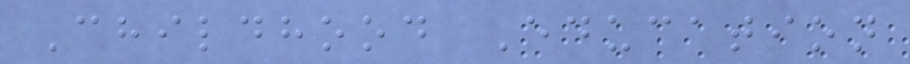Childhood Education
